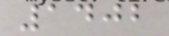1402
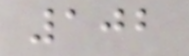102
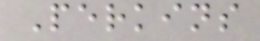Perkins
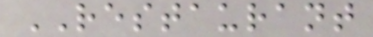RESTAURANT
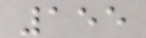155
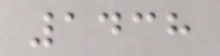1438
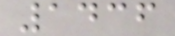1436
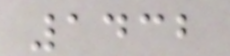1432
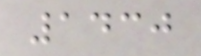1430
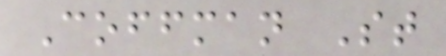Coffman St
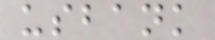usbank
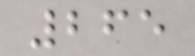265
